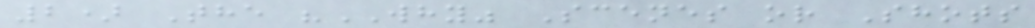2) The "WHY" Scenes or Shots
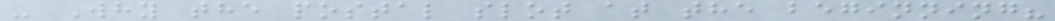- Why the postal slot at the beginning?
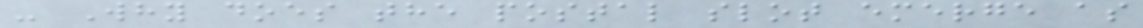- Why does the postal slot emerge as
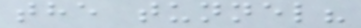the tunnel?
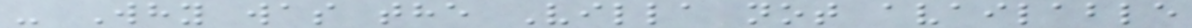- Why was the Villa not available
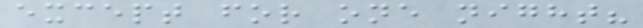except for one night?
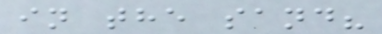in the sand?
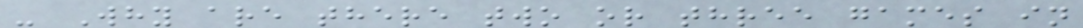- Why are there two or three games in
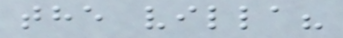the villa?
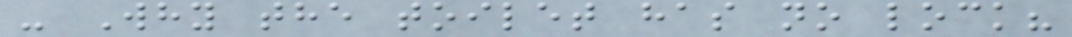- Why the toilet has no lock?
